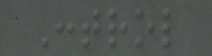Control
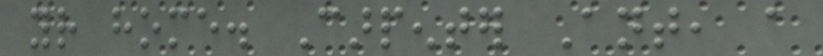your home. Carpenter Ant, a
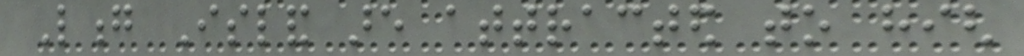Long Island are attracted to high
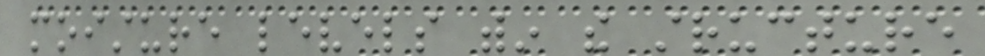moisture levels within the structure
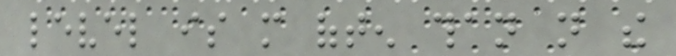level is more often than not the
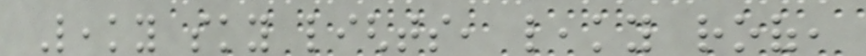Leaky sky lights, leaky roof,
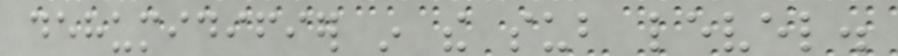dehumidifier in the sub level.
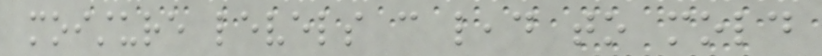moisture levels can lead to mold
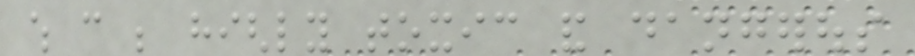which can be highly toxic and dangerous
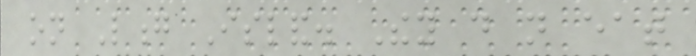on Long Island. They do not eat
